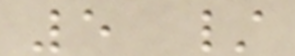5 /
